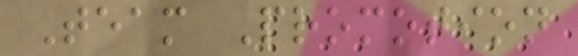Team Promotion
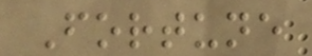Fortune
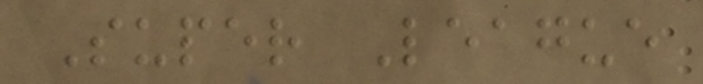Super League
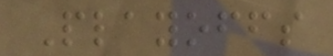Playoffs
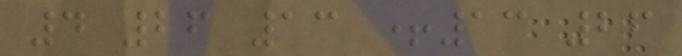4 26 13 +13 26
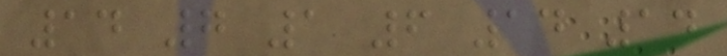14 7 1 6 14 14
